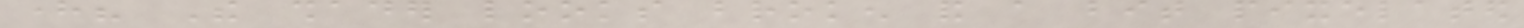here? The shader looks broken and a bit pixelated
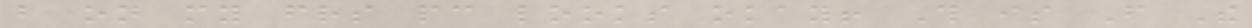but on my friends pc looks okay! This is From The
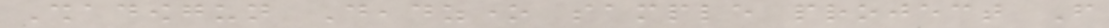Shadowgun Deadzone sample project From
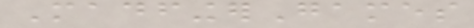MadfingerGames
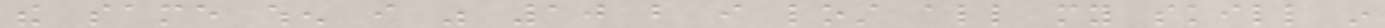the same when i was 10 but i lost all my skill in
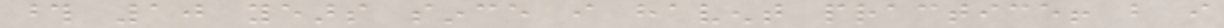those 10 years since i havent practice! but i
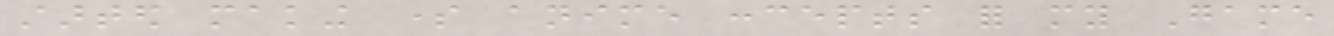started making some anime concepts for my Game
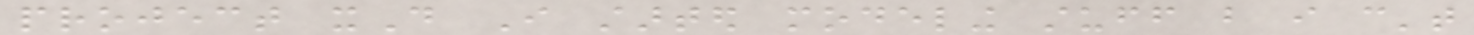project xD I started modeling stuff but i can't
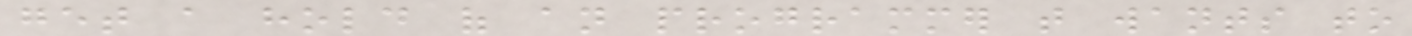get a hold of an programmer that wants to
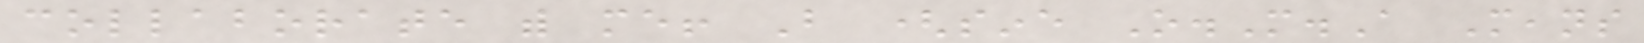collaborate with me! But (sine O.M.A Means
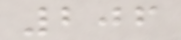206
